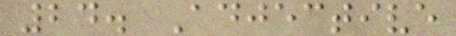24. Adjective
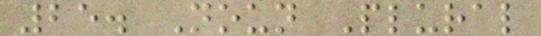25. Noun Plural
